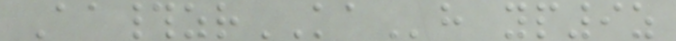Aa#zrKAh yp9z
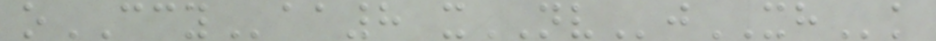oCCYaa8 xNVjXHk
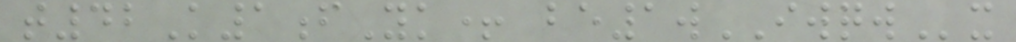t42K1fYk+ be1wIWQWx
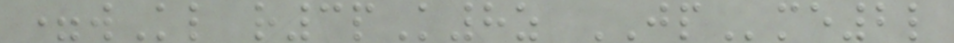=wKl r3pK8z JPme2l
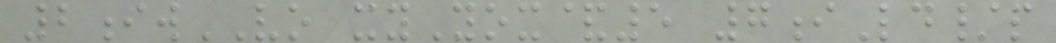2iwVO xyYox&5 7iLd/p
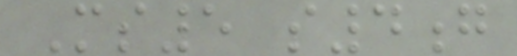Ms5 s4g
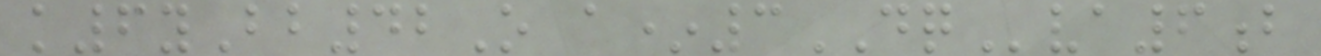k6yBb42O a*3DQva6b
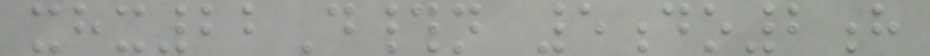xhx22D#n 5do2h
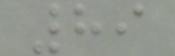89
